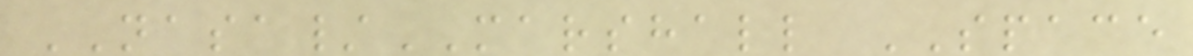NASA/MARSHALL SPACE
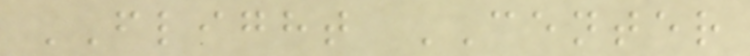FLIGHT CENTER
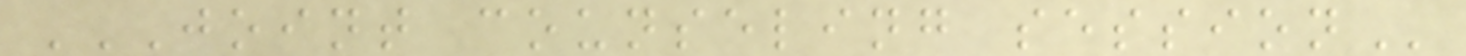JOINT COUNSELING SESSION
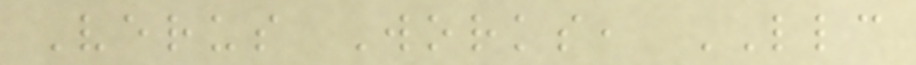Verus Works, LLC
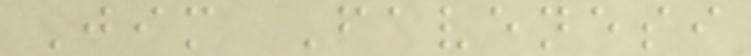Jim Favenesi
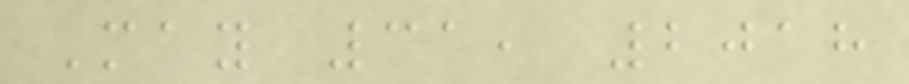May 31, 2018
